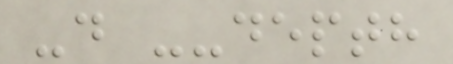-d --depth
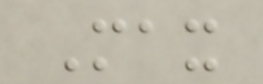Max
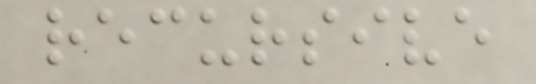recursive
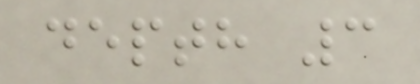depth 3
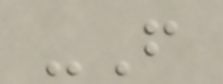-F
